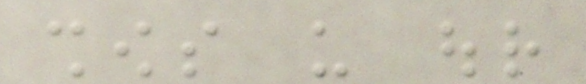shows us our
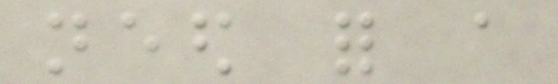need for a
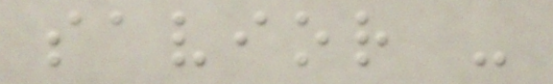savior -
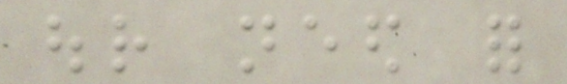our need for
